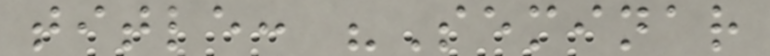title: "Seminar
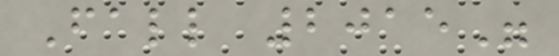Fall 2015"
